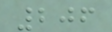206
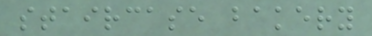staircase bakery
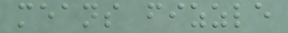means fizzle
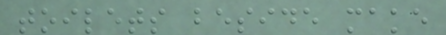toilets beside make
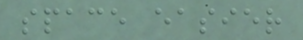space easier
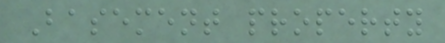Basement property
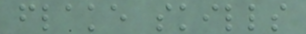flake skills
